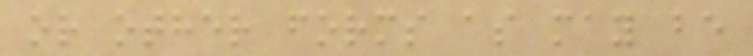or other forms as may be
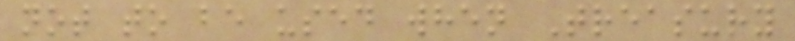not to be used when Treasury
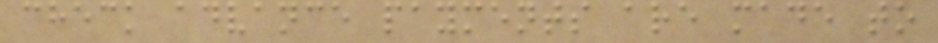check advance payments are made to
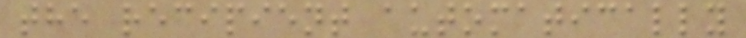the recipient automatically
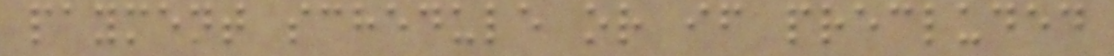payment schedule or if precluded
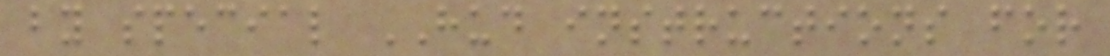by special HUD instructions for
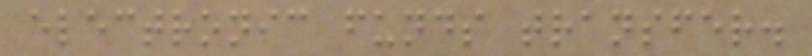electronic funds transfer.
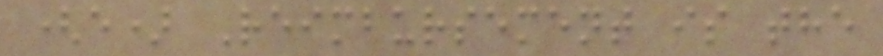(e) Reimbursement is the
